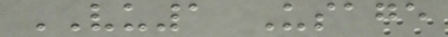VU1 Usage
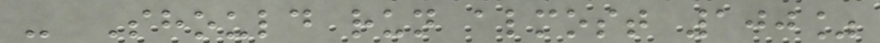- Should run almost 100%
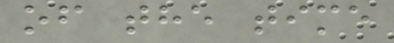of the time
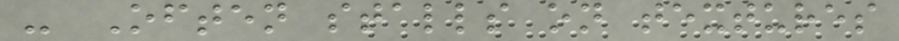- Often stalls on textures
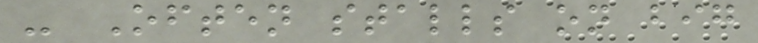- Often stalls on big
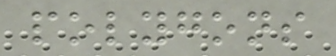polygons
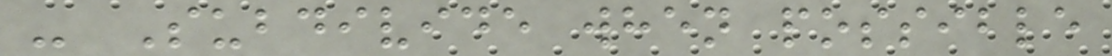- Subdivide when possible
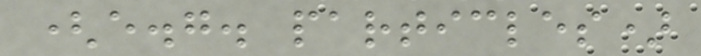(e.g. particles)
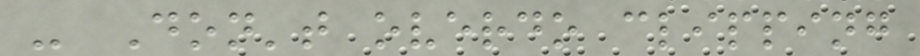- Don't overdo clipping
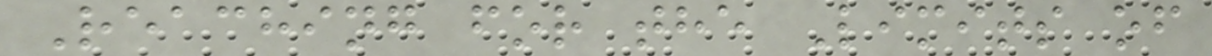Reaching for the Limits of
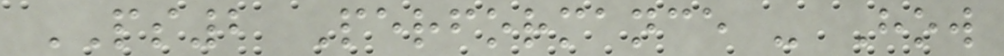PS2 Performance - How
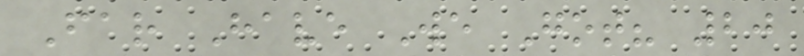Far Have We Got? 20
